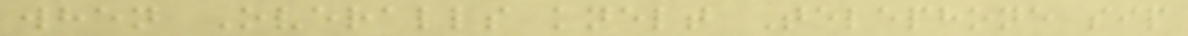when Overalls knelt Telephone sip
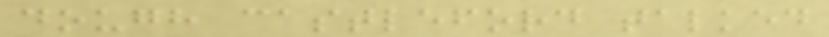dough castleford talked
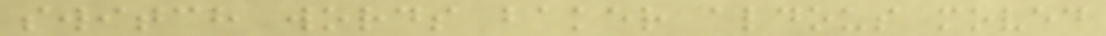switch words baker aldous moved
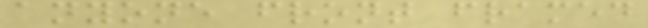anyone front framed
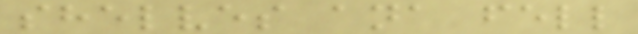shelves ana fell
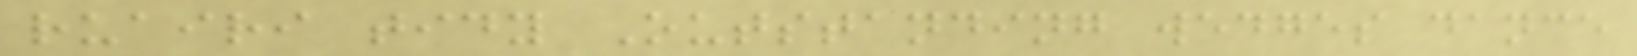ruairi tidy Outstanding wedges dance
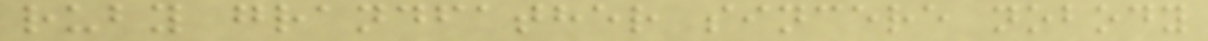ruby grandfather sincere nobody
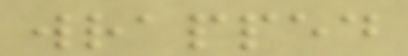wrapped
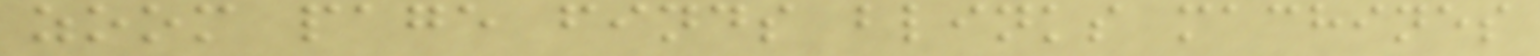zoom page finds blinks machines
